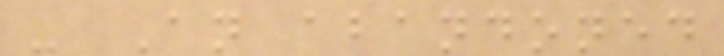- An abandoned
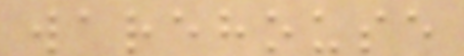warehouse
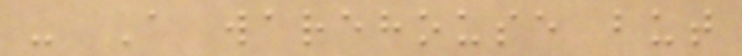- A warehouse but
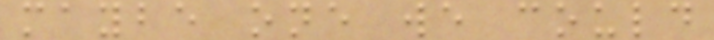maybe one we could
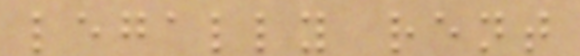legally rent
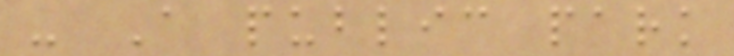- A public park
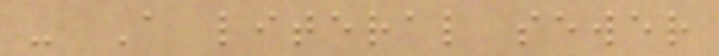- A literal sewer
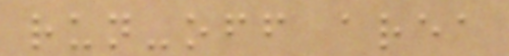run-off area
